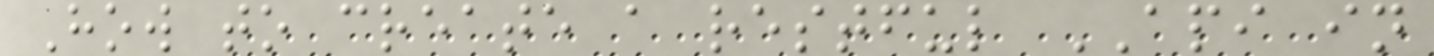How to create a restful API in
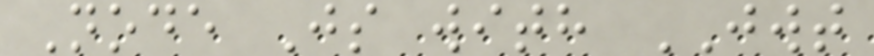Node Js with JWT
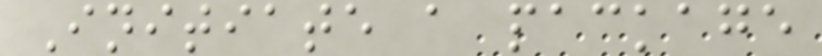Initiate a package
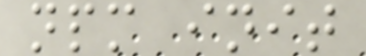npm init
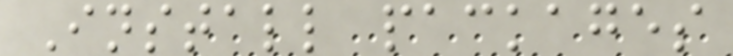Install packages
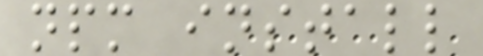npm install
